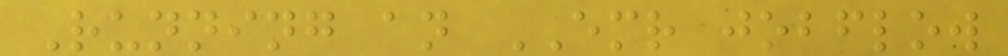Running an EMR jobflow
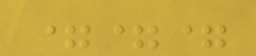===
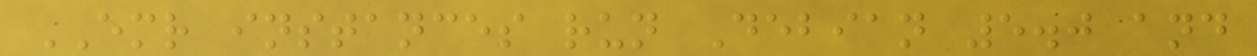EMR instances run Debian 5.0 and
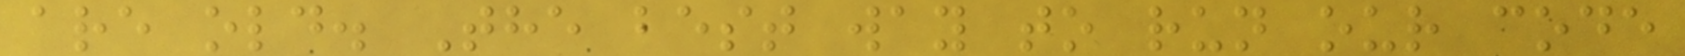are old. The best way to run our code
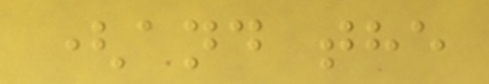(and the
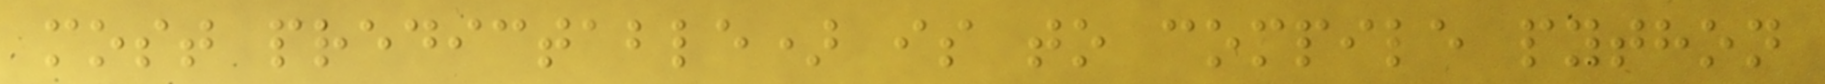most predictable) is to compile python
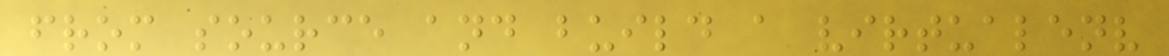from source and build a virtualenv
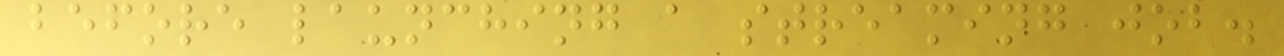before launching a streaming job.
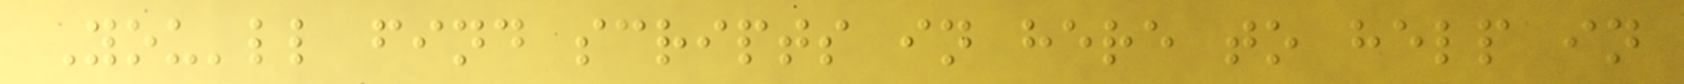You'll find scripts in here to help in
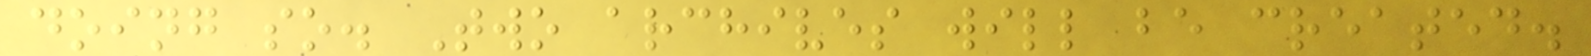doing so. Two archives will be created.
